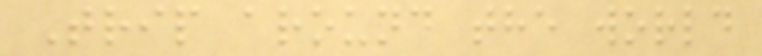Trip around the world
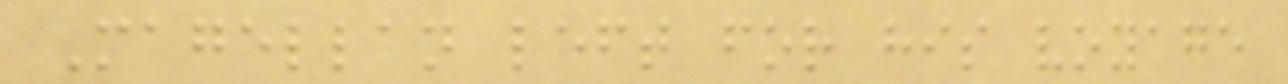Magellan left for his voyage
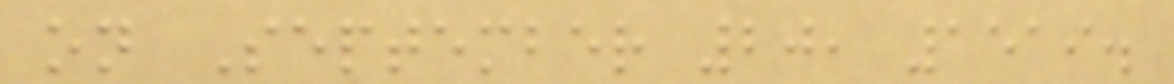on September 20, 1519.
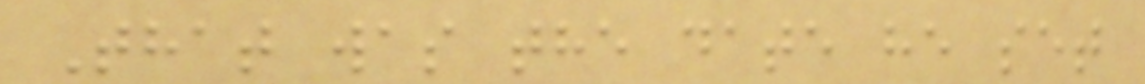That was the date he set
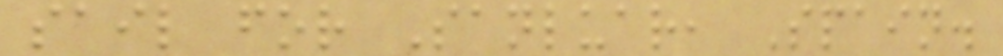sail for Sanluar, Spain.
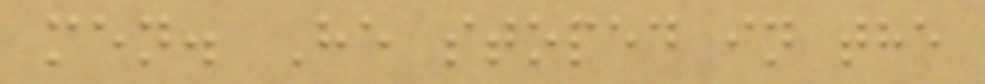men. He stoped in the
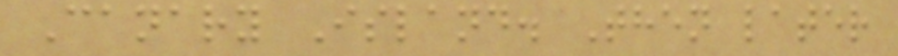Canary Island. Then later
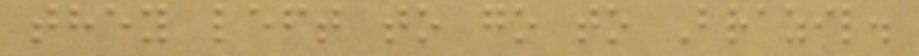they left to go to Brazil.
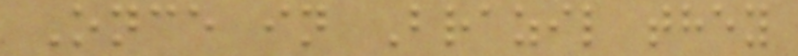Once in Brazil they
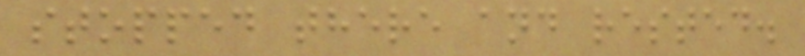stopped there and rested.
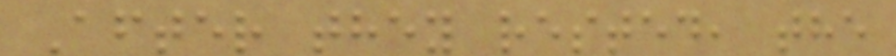After they rested, the
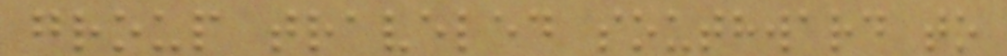group traveled southward to
